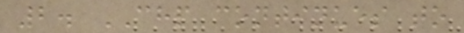2. CHP continues to
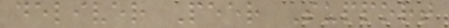deliver Peer Support
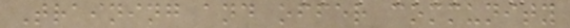Training and offer community
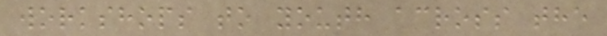workshops to youth across the
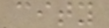city
